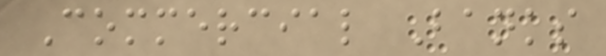Commercial Banks
